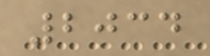2034
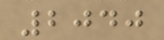2040
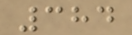384
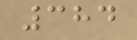384
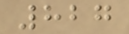827
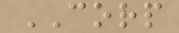CORP
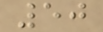50
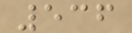536
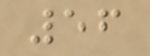56
